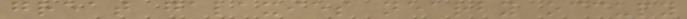great galaxies nearby occupy
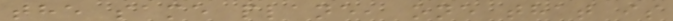the same plane, one that is
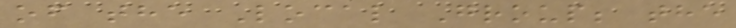of the Local Group; the
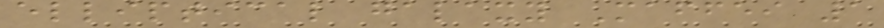elliptical galaxy Maffei 1
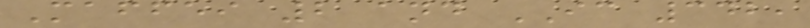Maffei 2 and IC 342,
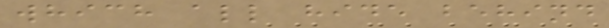which all hide behind
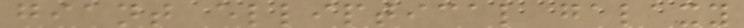giant elliptical galaxy
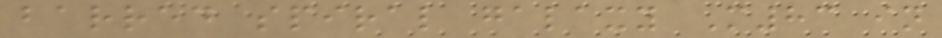barred spiral galaxy M83 in
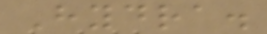Hydra.
